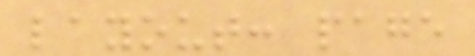layout: page
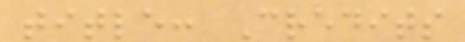title: Credits
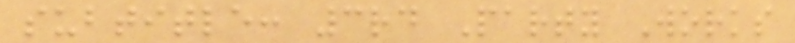subtitle: 3rd Party Works
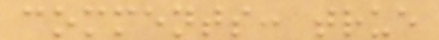comments: true
